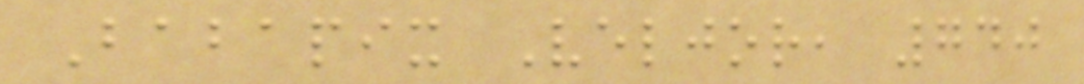Babapix Veljor, 740
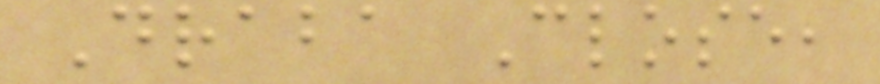Draba Close,
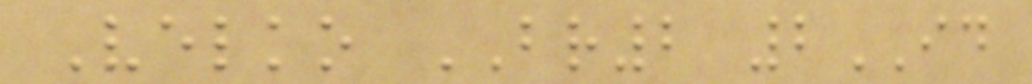Velko BR2 2ID
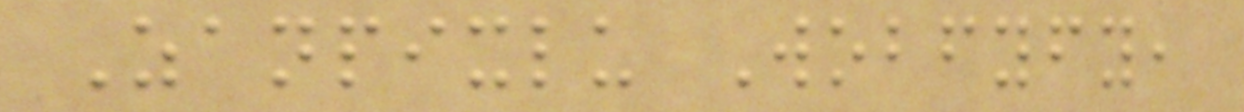Zanpixlu Wobfyfy,
